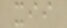xii
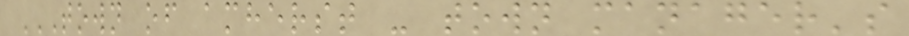TOWN OF AMHERST - TOWN MANAGER'S
